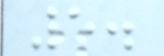5.
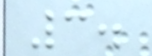3.
